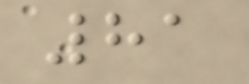81
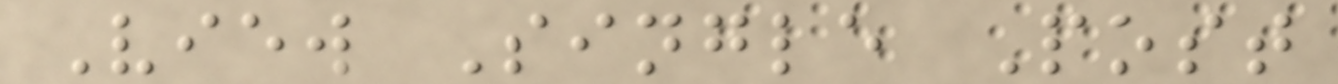View Single Post
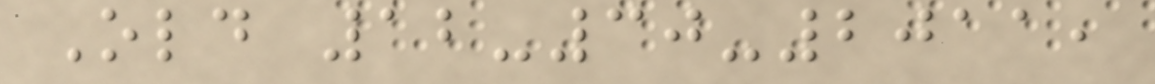Old 12-30-2011,
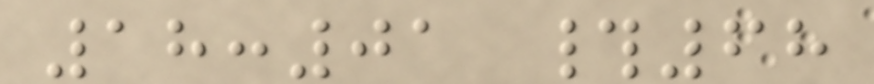18:01 #68
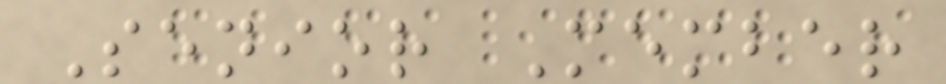Senior Member
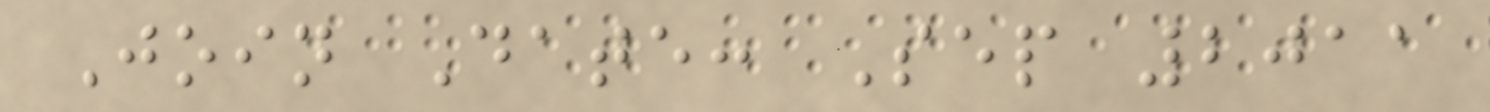Join Date: Sep 2011
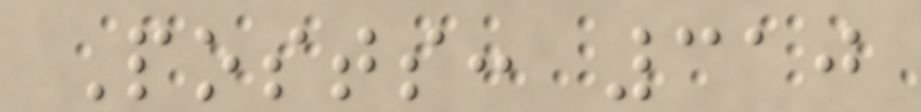Posts: 310
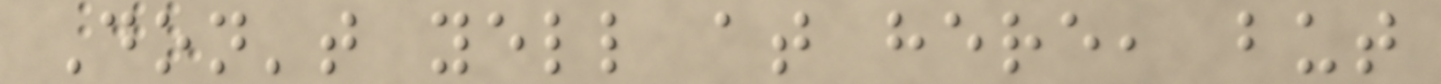Don't yell at here, but
